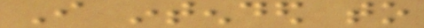I intended to
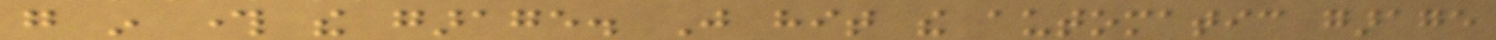go in through the garage. Just hit the automatic garage
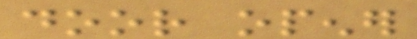door opener
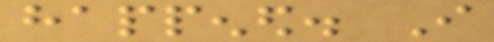happened. I
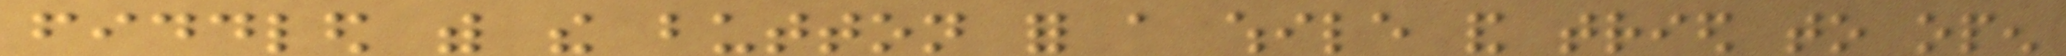fiddled with the button for a while and tried to open
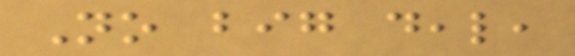No big deal,
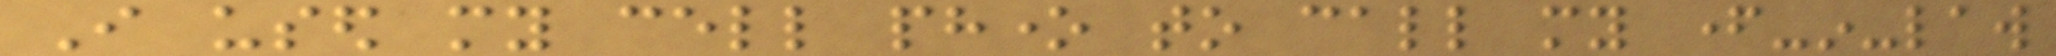I used my cell phone to call my father-in-law
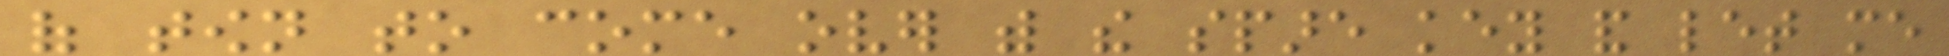of town to come over with the spare key and let me
